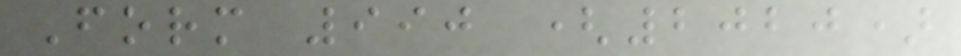Form 990 (2020)
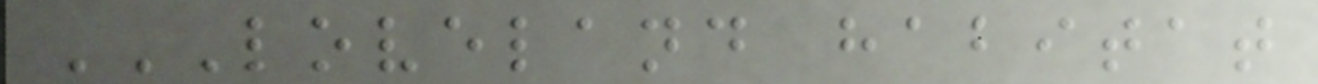LOVELAND HABITAT
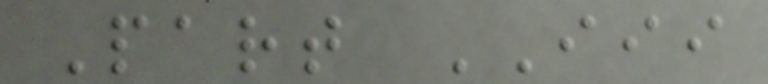Part III
